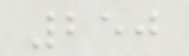250
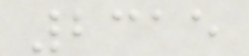2315
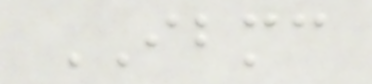IBMC
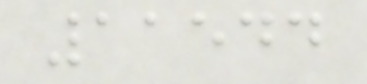11544
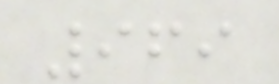969
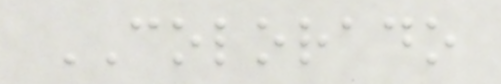COLORADO
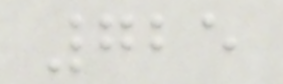725
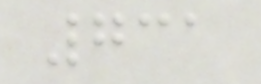731
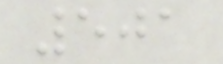501
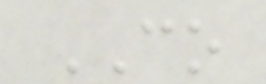CO
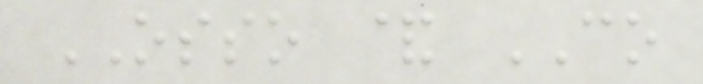OSSO & CO
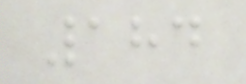184
